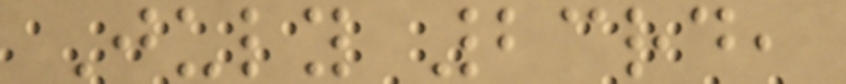July 23rd,
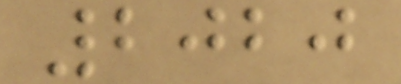2020
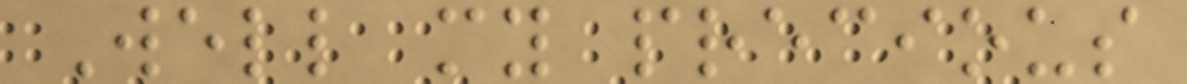Well my precious
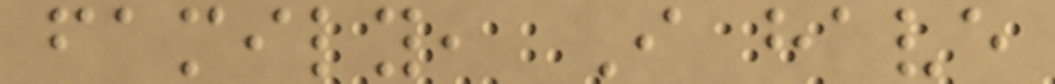family, I have
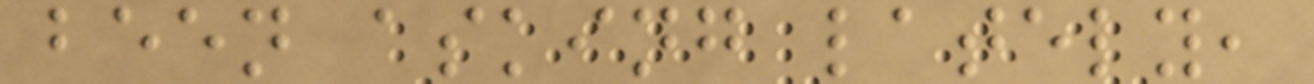been asking lately,
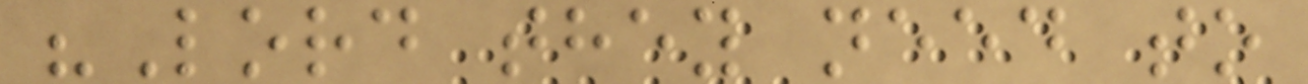"Lord they need to
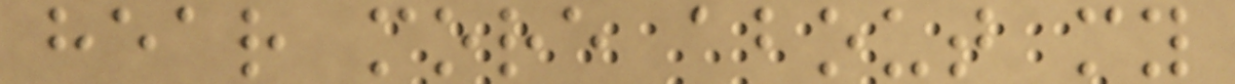hear more about my
